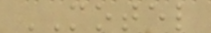MOTEL
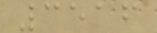3516
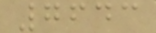7643
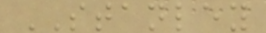STANLEY
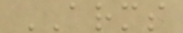ARMS
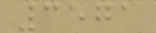3571
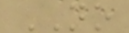NO
